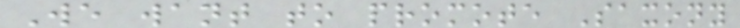We want to promote Saxony
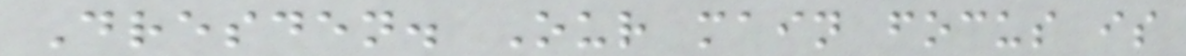Dresden. Our main focus is
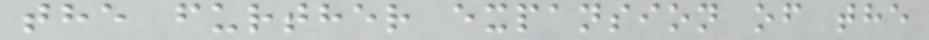the further expansion of the
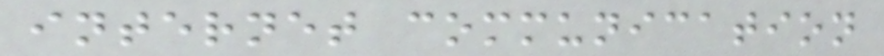internet communication
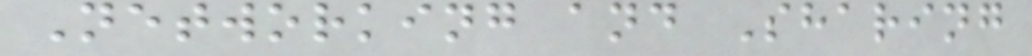Networking and Sharing
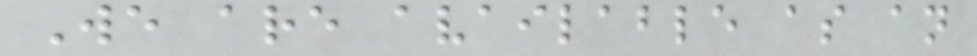We are available as an
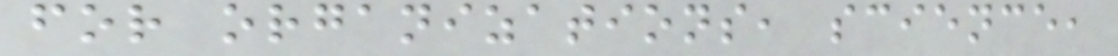for organizations, science,
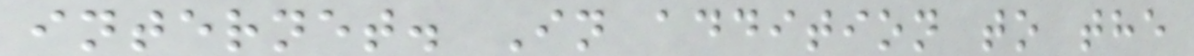internet. In addition to the
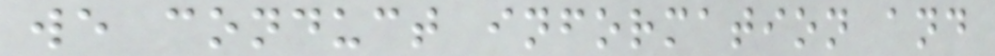we conduct information and
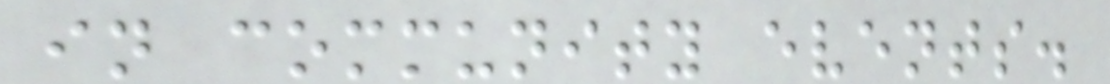in community events.
